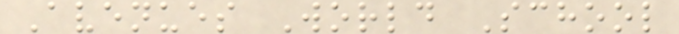Avenues World School
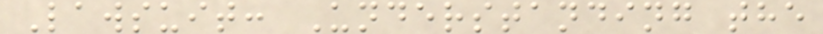Lawsuit: Understanding the
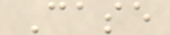Case
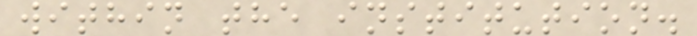within the institution.
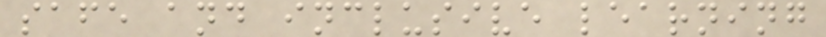safe and inclusive learning
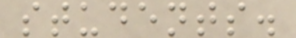students.
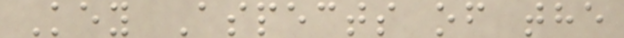Key Aspects of the
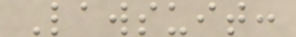Lawsuit:
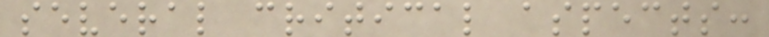several critical aspects:
